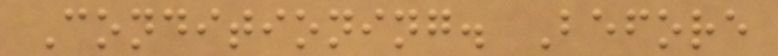Conditioning. Before
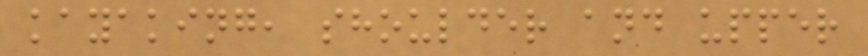kayaking, shoulder and upper
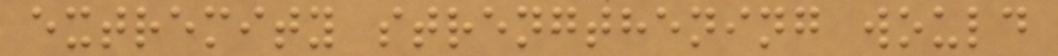extremity strengthening would
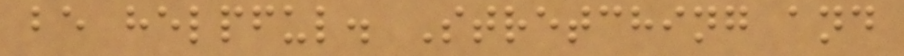be helpful. Stretching and
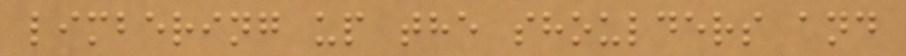limbering up the shoulders and
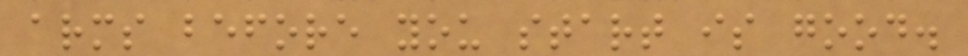arms before you start is good.
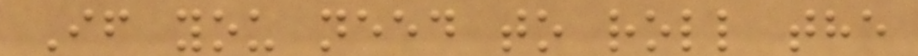If you need to roll the
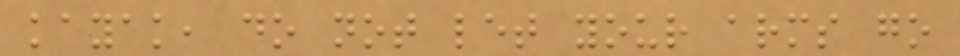kayak, do not let your arms go
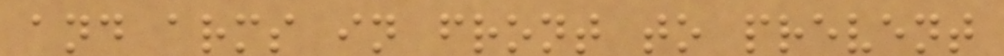and arms in front to prevent
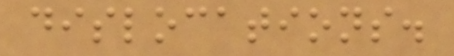dislocations.
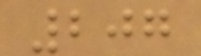207
